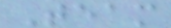Team
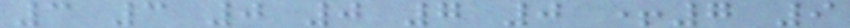3 3 0 0 7 0 +7 9
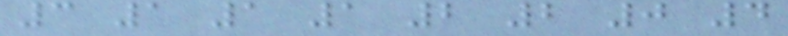3 1 1 1 2 2 0 4
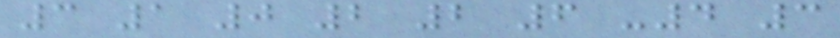3 1 0 2 2 6 -4 3
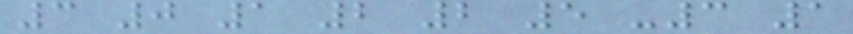3 0 1 2 2 5 -3 1
